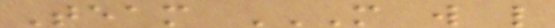Team M W L
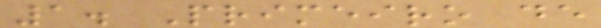1. Primeiro de
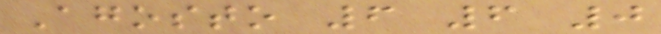Agosto 6 6 0
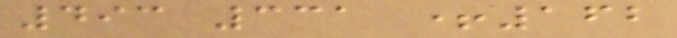493 331 +162
